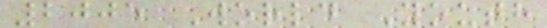2005 World Youth
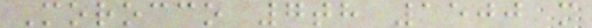Morocco 7th 1500 m
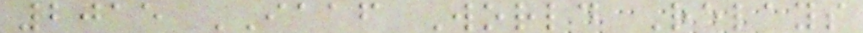2015 IAAF World Relays
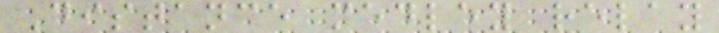Distance medley relay
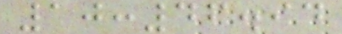10:46.94
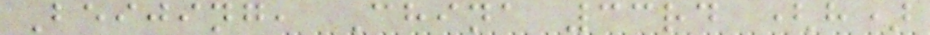Beijing, China 33rd (h)
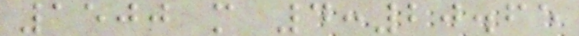1500 m 4:20.65
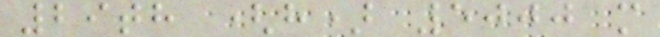29th (h) 5000 m
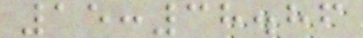15:38.86
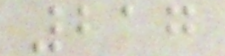217
